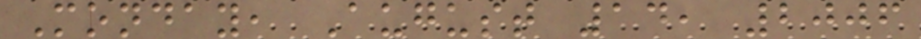Monday, August 14, 2006
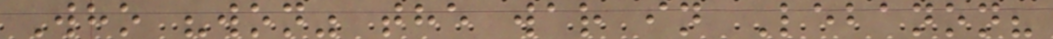Who "won" the war in Lebanon?
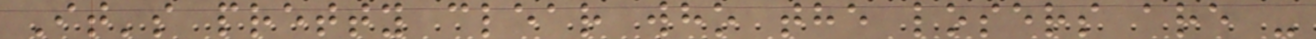It's pretty clear who the losers are -
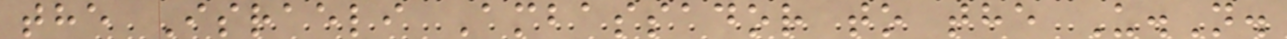the Israeli Ambassador to the U.N.
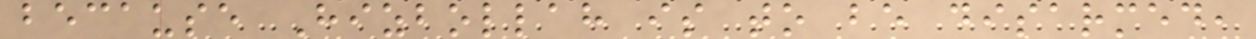because Hizbollah is to be disarmed,
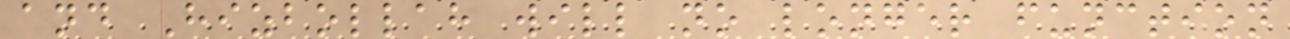and Hizbollah will no longer function
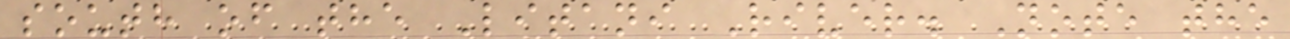south of the Litani River. Note the
